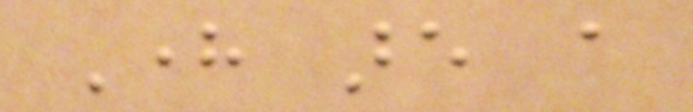Here are a
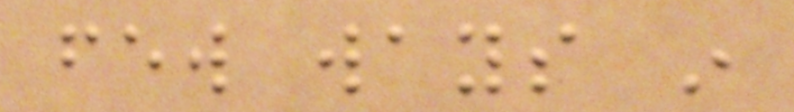few ways in
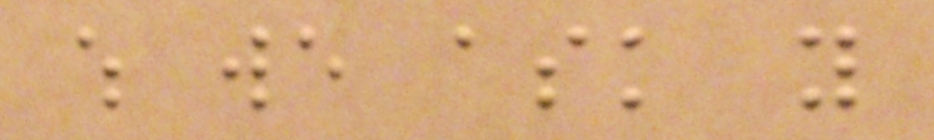which we ask you
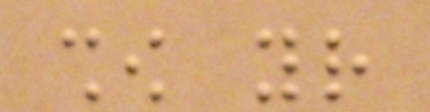show your
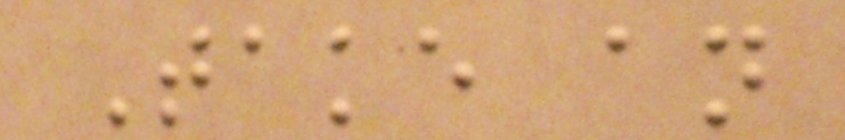Take an
